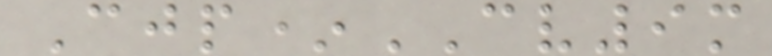Cjp*CV9m
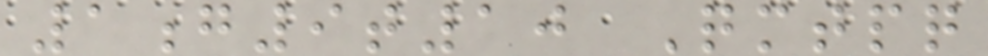1g9t10 Qmtpq
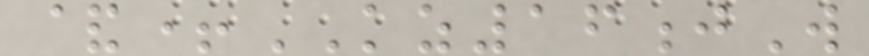&+KZ16jW
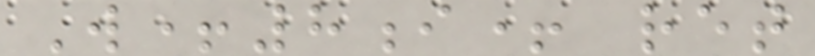W+8i+ ret
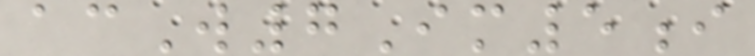acW7Im5i
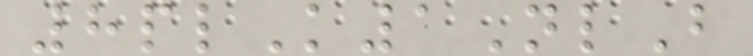8plK1NlB
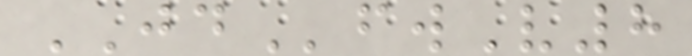JDfwV8
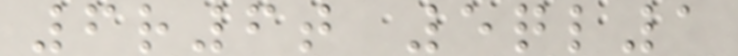6r6t 5ql1
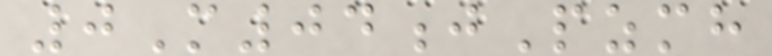0M04jPzmh
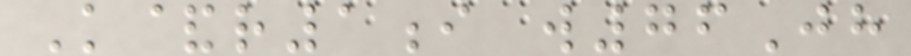K&r1i w76Jh
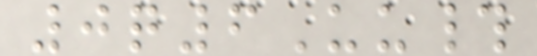0q6Uu#
